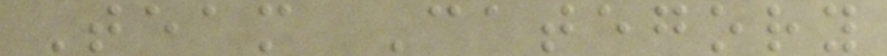Team Category
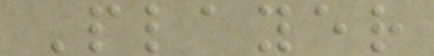Player
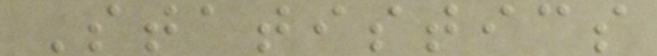Statistics
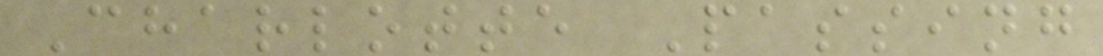Charlotte Passing
